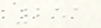251
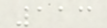113
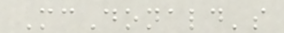McDonald's
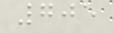705
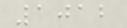1012
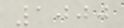1000
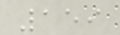159
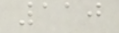110
